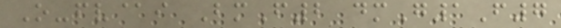O-fv@i BmF2 dmG1F7
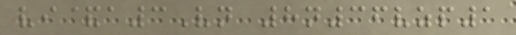vi&a3Vn 8n36vzp1
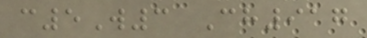c5W3 Ch917
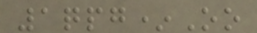1qpg*Oo
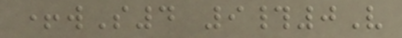+wS4 9#0V
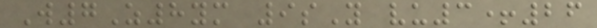W7Z8ym 9sY vu3+26
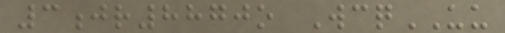3jr8870o WcqUU
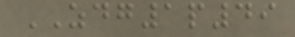ZDG1p49
